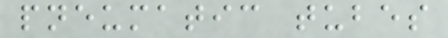pneumatic tubes
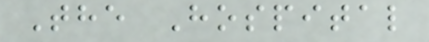The Hospital
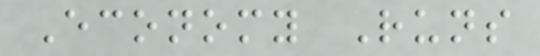Economy Runs
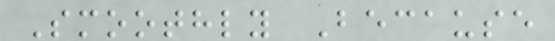Smoothly Because
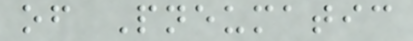of Pneumatic
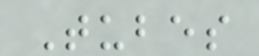Tubes
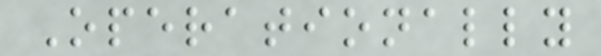Operationally
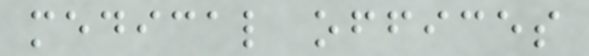medical offices
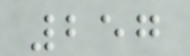257
